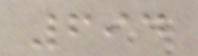694
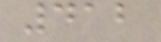412
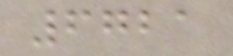6721
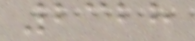2328
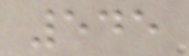545
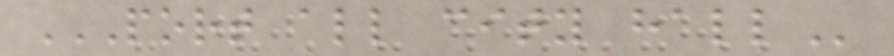PORT ALL CITY HALL
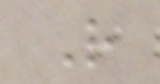R
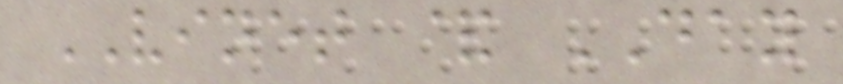VINET & DAY
